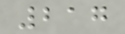217
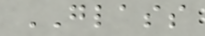GLASS
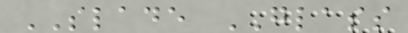SLADE GLASS
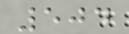504
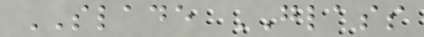SLADE GLASS
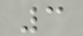3
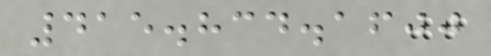415.834.1600
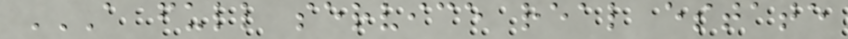A FULL SERVICE REAL ESTATE
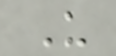U
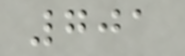701
